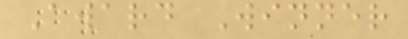Award Winner
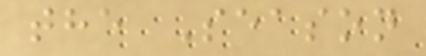the Season
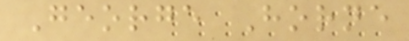George Horne
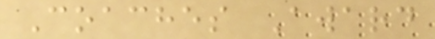Coaches Award
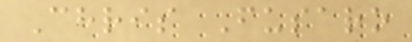Chris Fusaro
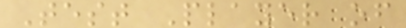Test Player of
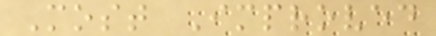Most Improved
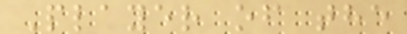Player of the
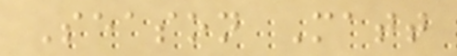Season Matt
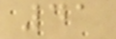41
